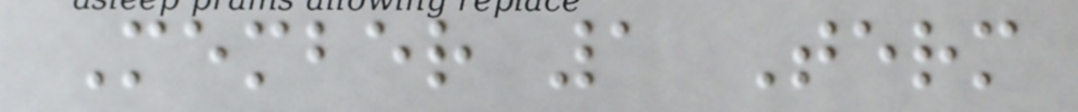Member 1 Term
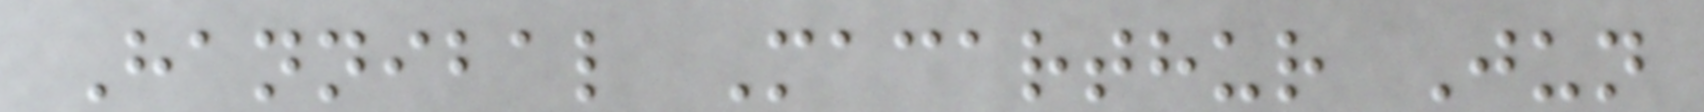Hannibal Macarthur Jun
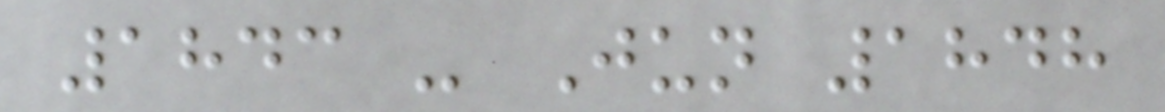1843 - Jun 1848
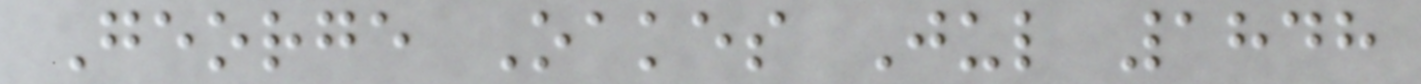George Oakes Jul 1848
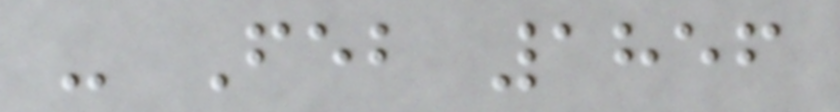- Feb 1856
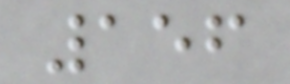156
